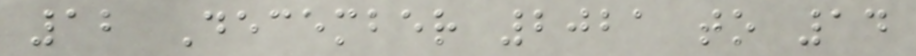12 December 2021 to 14
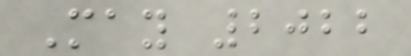May 2022
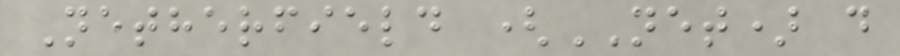Netherfield (NET) d
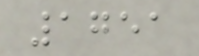1751
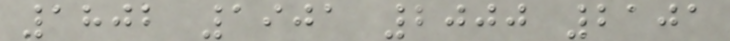1802 1901 2000 2101
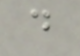d
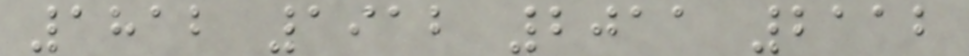1812 1912 2011 2112
